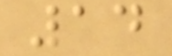14
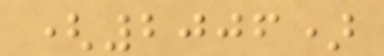(2006)
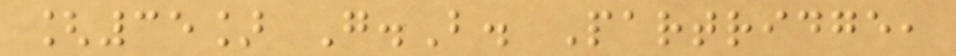[35] G.B. Partridge,
